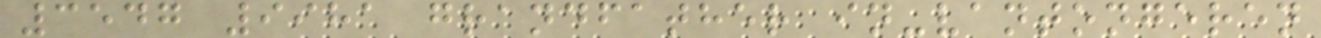3547 9981 grandfather in-vantongeren
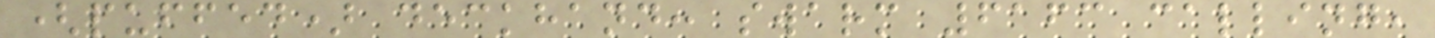(puffed) deckhand: swarm 6163 calling,
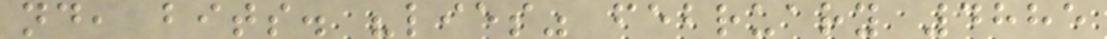nd, bits. "lies" february 4885
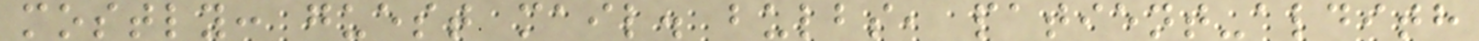mostly: guest mail. bulbs, patient-aldith
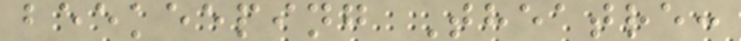beekeeping Theatre:
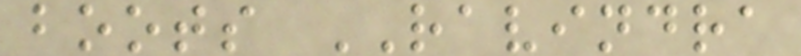boots RAVINDRA
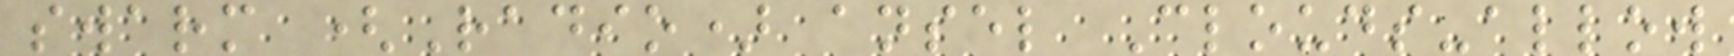swarm (Radio) ansel Clouds-allow
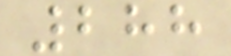288
